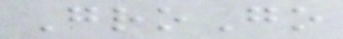GroGo
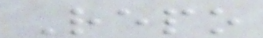Repo
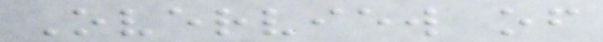Overview of
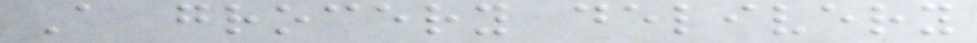A grocery delivery
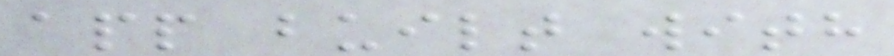app built with
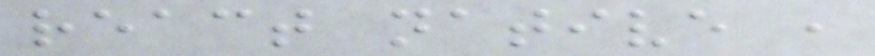react native ,
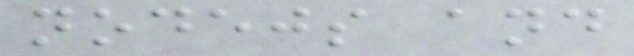nodejs and
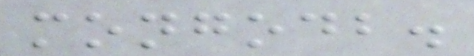mongodb.
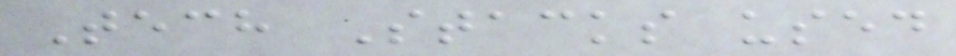Tech Stacks used
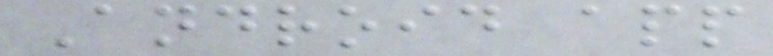Android app
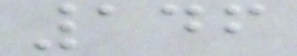146
